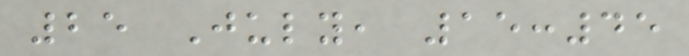25 July, 15:45
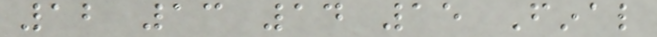12 13 14 15 Final
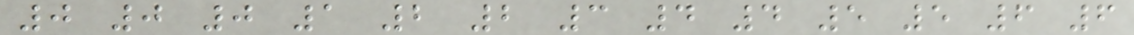0 0 0 1 2 2 3 4 4 5 5 6 6
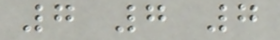7 7 7
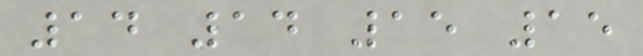14 14 15 15
